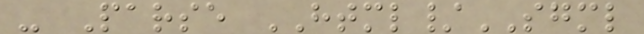- Parse HTML/SGML
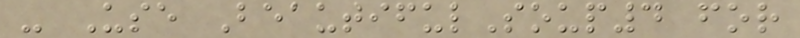- Use BeautifulSoup4 for
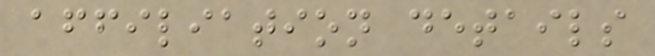affiliation details
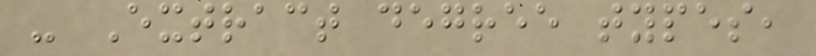- Extract degree types,
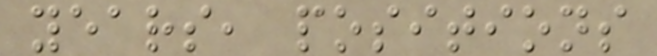years, positions
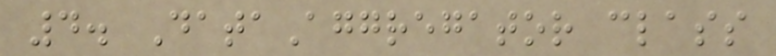4. DataAggregator class
